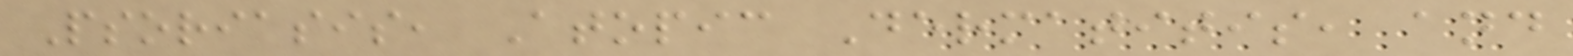Psoriasis, Atopic Dermatitis, and
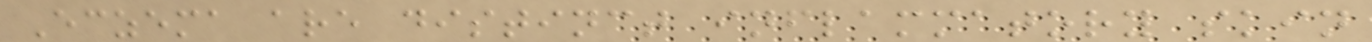Eczema are distinct inflammatory skin
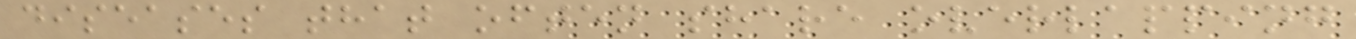diseases that often share overlapping
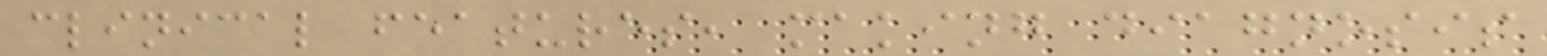clinical features, making diagnosis
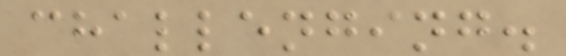challenging.
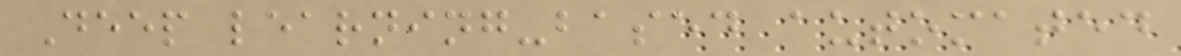Deep learning-based automated
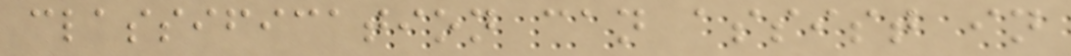classification can assist in
